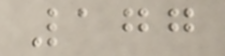177
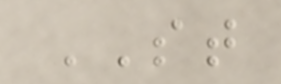ST
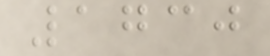1730
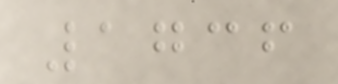1736
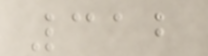312
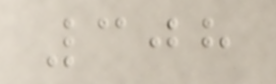308
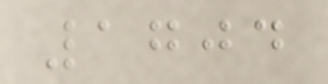1704
